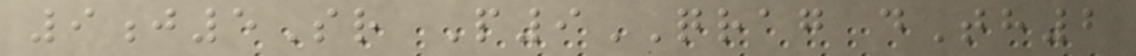9j5Sr P9QRAG dTh2
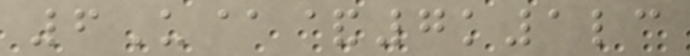6U@&7k1lc
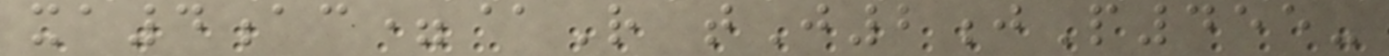xa4ac=@R tJ2jP455-
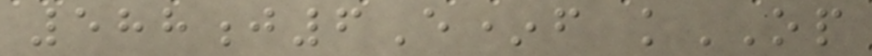588j6E*f kOP
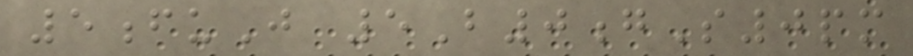5fuJ 5B0gS0pm
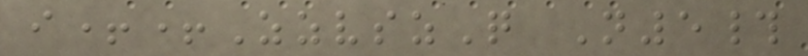i++ZzvszQ N5#
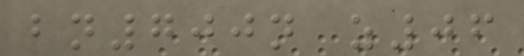bn700n z06
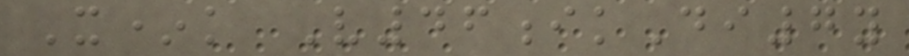X*k V46ikDi7y
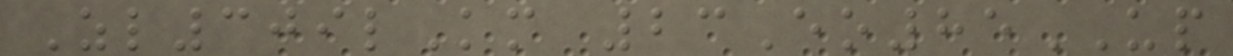Zl309lKm 23Eo85UP
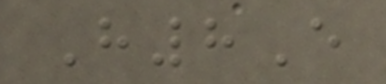H8E
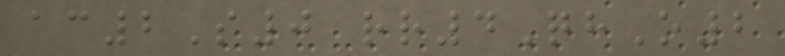ac2S0 rr4QhO2
